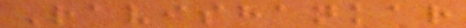Ravishankar
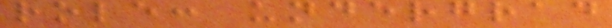role: undergrad
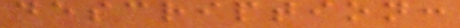description:
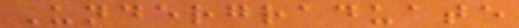Undergraduate
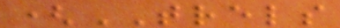(TRELS
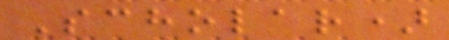Scholar)
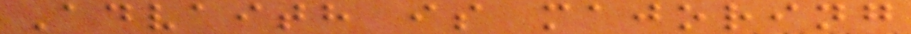Advaith is majoring
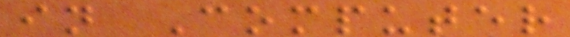in Computer
